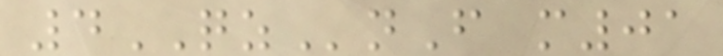4QZnF m01
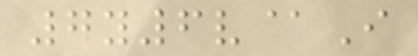7y6v@I
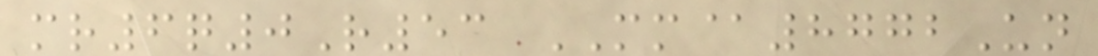mr6q0R53 MM@8772Un
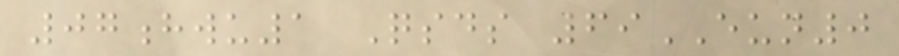07hwu1 Qsds 69EUN0
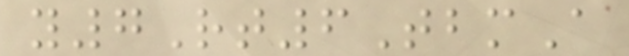y7Rt6TbmA
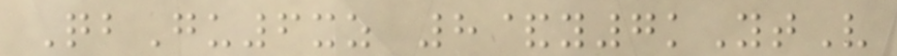QbGu6xz 8&y7kYtV
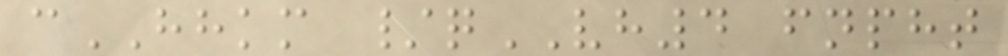cHHKM /qVH4 fnpht
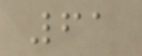61
